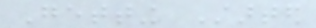Getting Started
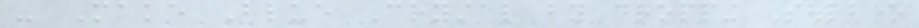- Make Blue Crystal by dropping Soulbone
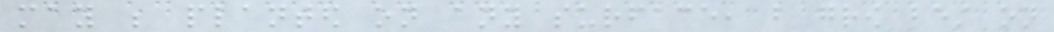may be planted on any surface, but grow best on
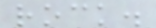rock.
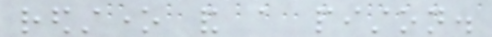redstone and a piston.
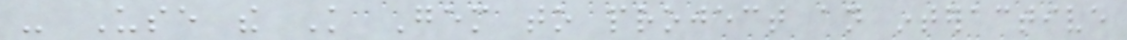- Use the Knowledge Gem to project an interactive
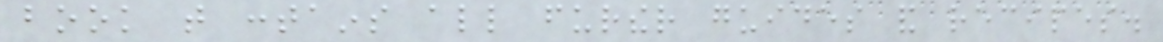book that contains all further guides and recipes.
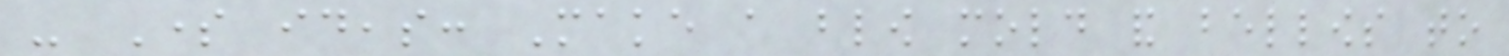- Some ideas: Make a blow mold and bellows to
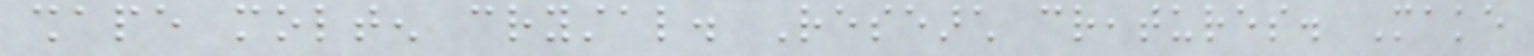shape molten crystal. Research creatures. Make
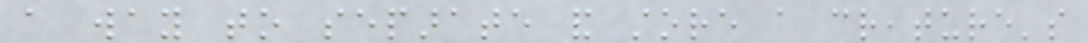a way to separate and store a creature's
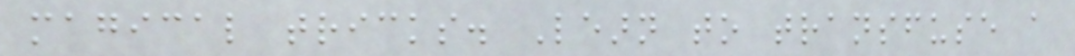magical tricks. Learn to transfuse a
